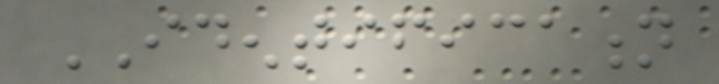IDENTIFICATION
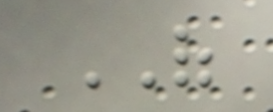OF
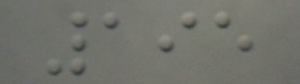195
